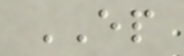EP
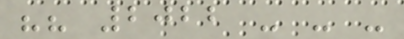"" 2022 - - -
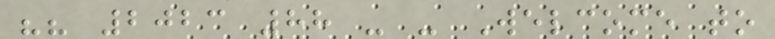"" 2023 88 - - Welcome to
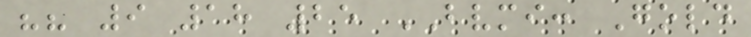"" 9 18 25 BVMI: Gold
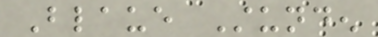Blaue Stunden
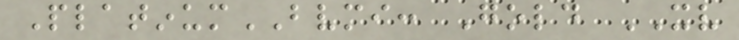PlatinumBVMI: Gold XV
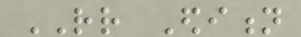RR Edition
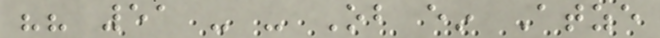"" 51 - - Ob ein Atze
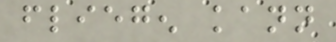fliegen kann
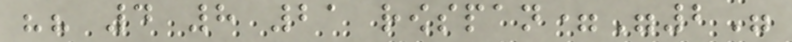"" 4 8 21 rowspan="2"
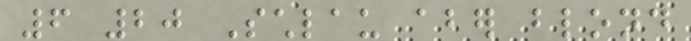6 20 Schlau aber blond
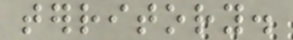territory.
